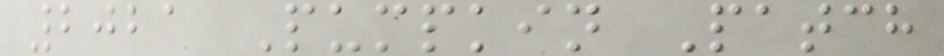2021 Pumpkin Patch
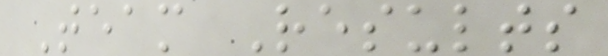Team Results
